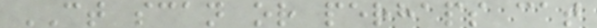CT scan or perhaps cat
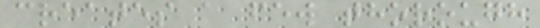creates a few thorough
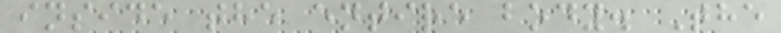inside the entire body. The
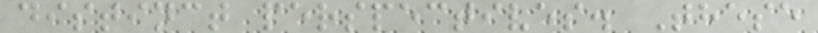distinct perspectives. These
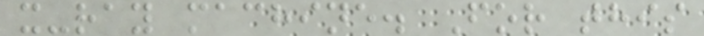x-ray machine. For this
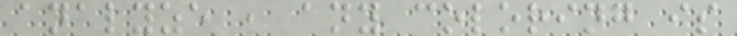analyze , any coloring is
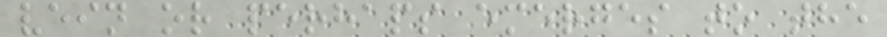vein or perhaps emerges to the
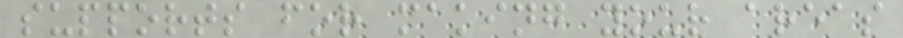supports for making your areas
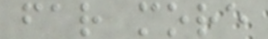far more
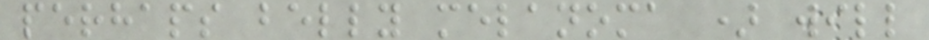perhaps belly melanoma ) will
